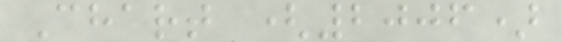Chart (2006)
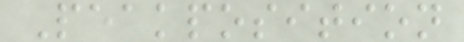Peakposition
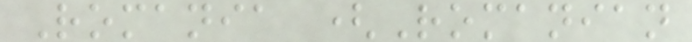Romania (Romanian
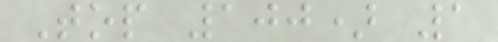Top 100) 1
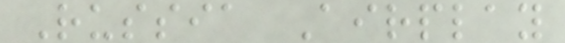Russia Airplay
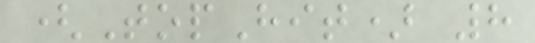(TopHit) 8
